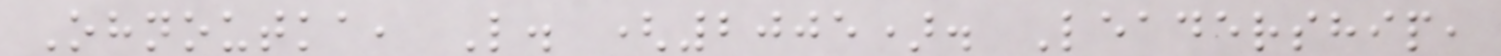Ohnoutka, L. (2005). Leadership,
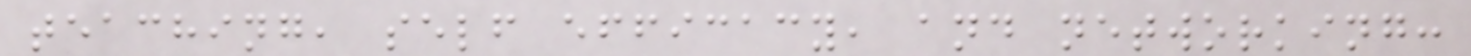teaching, self efficacy, and networking:
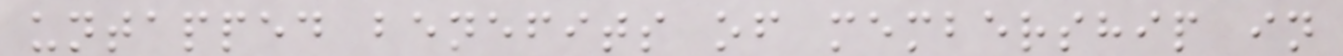untapped benefits of membership in
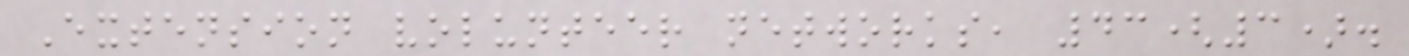Extension volunteer networks, 43(3).
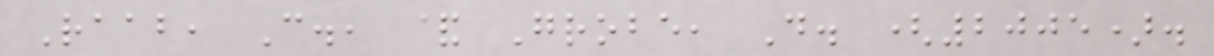Raab, C., & Grobe, D. (2005).
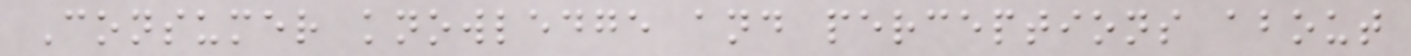Consumer knowledge and perceptions about
